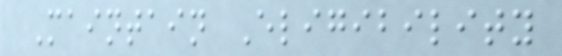Maintain Eligibility
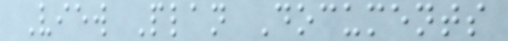View Plan Documents
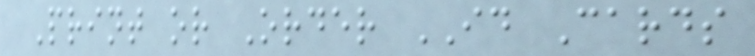Print or Order ID Cards
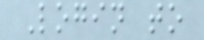Login to
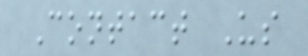Contact Us
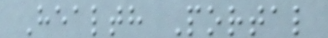Health Portal
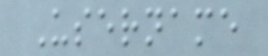Username
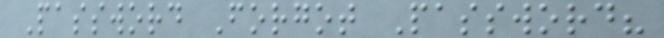Password Forgot Password?
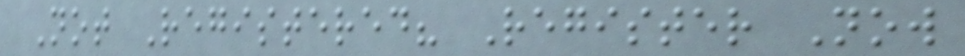Not Registered? Register Now
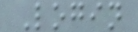Login
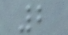2
